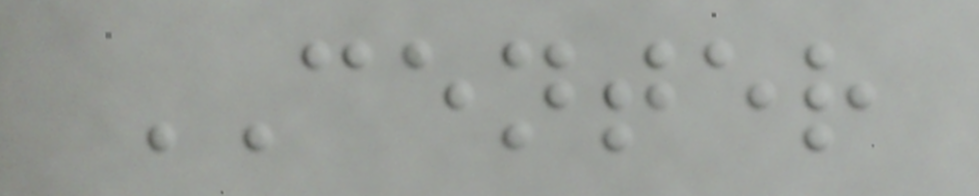CENTER
